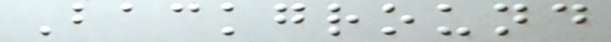Background
